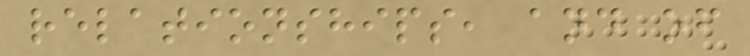relationships, and of
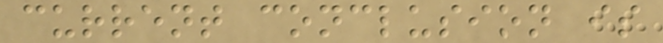current conclusion is
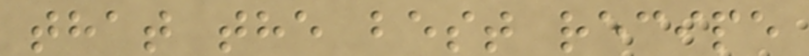that the best recipe
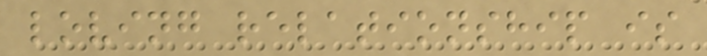loving relationship is
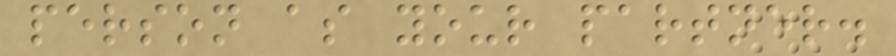person as your partner.
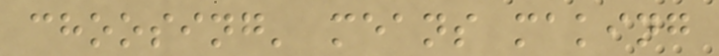choosing' means making
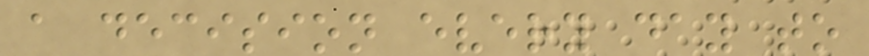a decision every day to
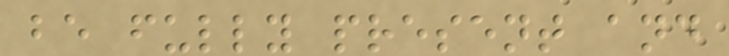be fully present and
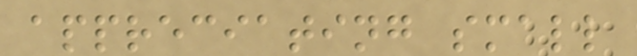appreciating small
